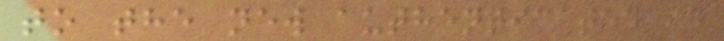to the new authenticated id
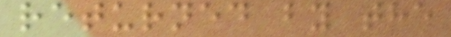returned by the
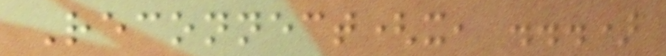Reconnect(x, ...)
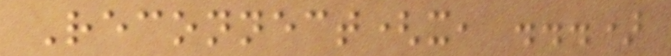Reconnect(x, ...)
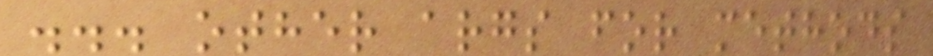... other args for methods
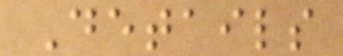Details
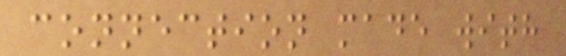connection made with
